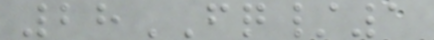28FQ/1
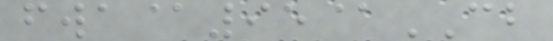fwa@95@CB
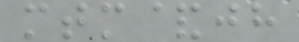mtm&jh
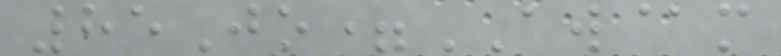85Jo=AW@m
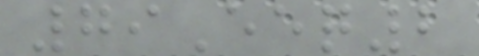79Eeq2
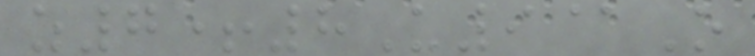z7+8U9@O
